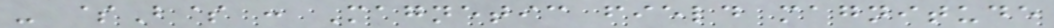- $B$ : Magnetic field magnitude
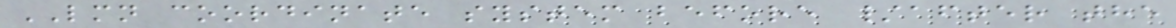LMN coordinate system before /after the
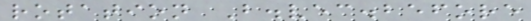rotation B.vec.before
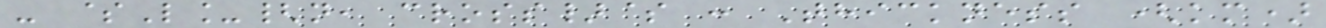- $L_{n, cross}$ : Thickness (km)
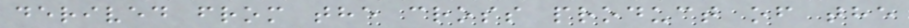derived from the cross product of the
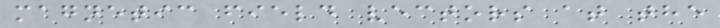magnetic field vectors at the
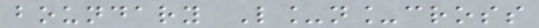boundary L_n_cross
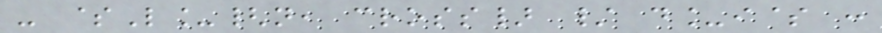- $L_{n, cross} / d_i$ :
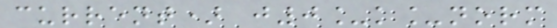current) j0_k_norm
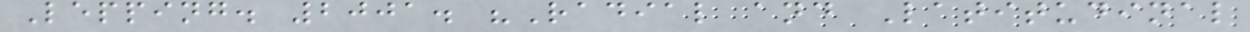Lepping. 2001. "Radial and Latitudinal
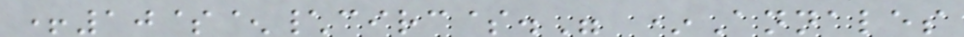+10$^\circ$." *Annales
